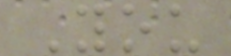You
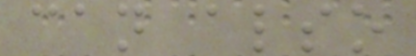can also
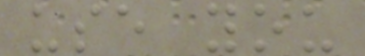use you
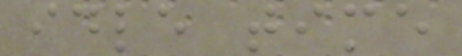idle time
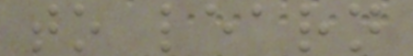to learn
